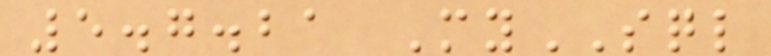5.7.21 MySQL
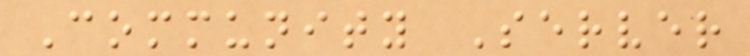Community Server
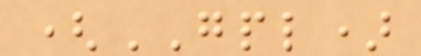(GPL)
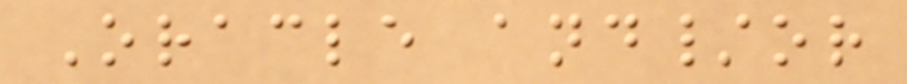Oracle and/or
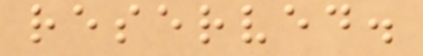reserved.
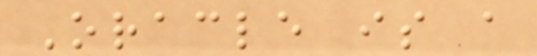Oracle is a
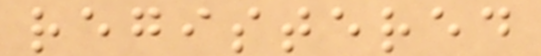registered
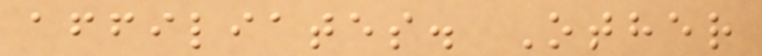affiliates. Other
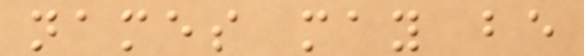names may be
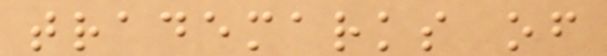trademarks of
